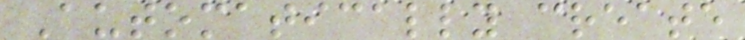Automatically create
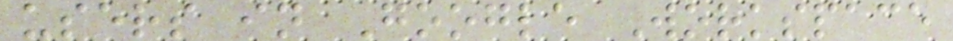users in Google Workspace
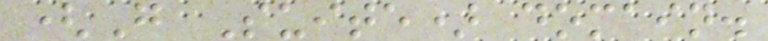(G Suite) domain.
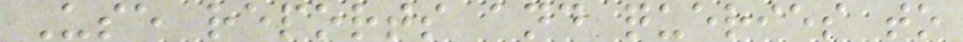Use reports and queries to
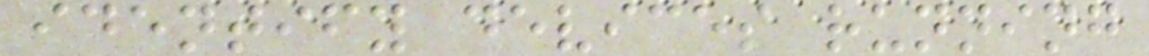identify devices running
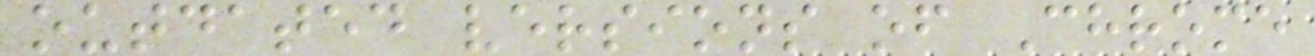outdated versions of Chrome
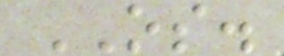OS.
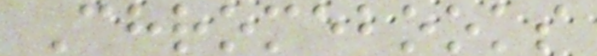Chromebooks
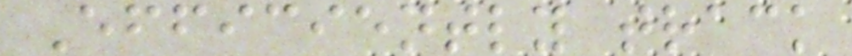Efficiently track
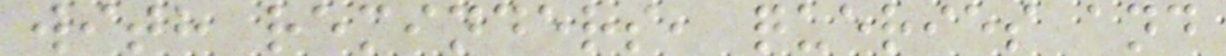with reminders, queries and
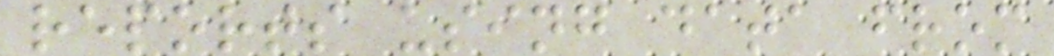reports using data from
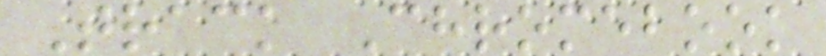Track Chromebook
